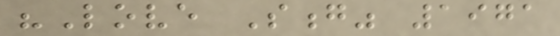"Love Song" 1971
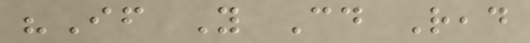"If You Could Read
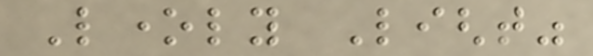Lonely Light"
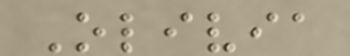Olivia
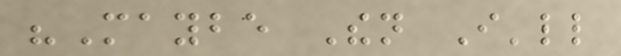"Maybe Then I'll
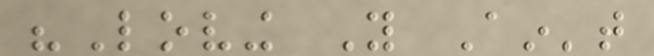"Loving You Ain't
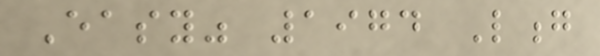Easy" 1974 Long
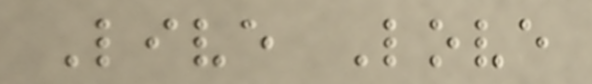Live Love
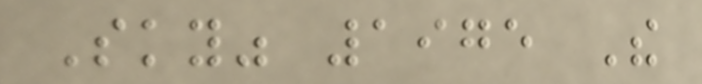Sky" 1975 The
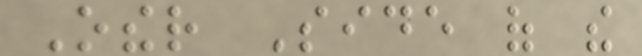Other Side of the
